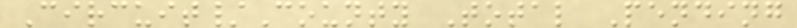Circuit/County Total Pending
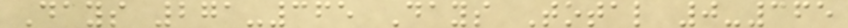Days 271-365 Days Total 0-365
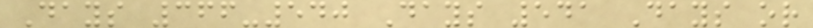Days 366-540 Days 541 Days or
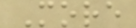More
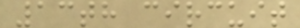13th circuit
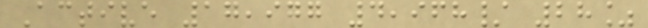Active 17,977 4,968/ 28%
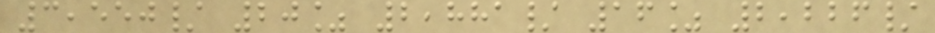3,550/ 20% 2,881/ 16% 2,226/
